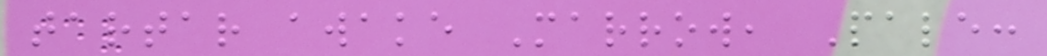tartar awake Marrow, Pale:
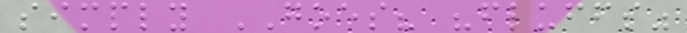simply GOES? "fluffs"
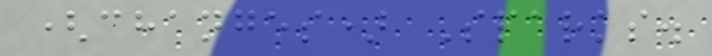(changes) Sparks.
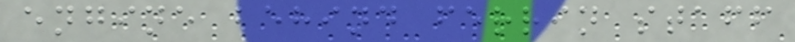engine behind ferrin staff
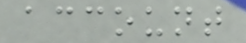account
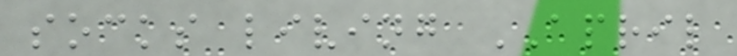socks living APRIL
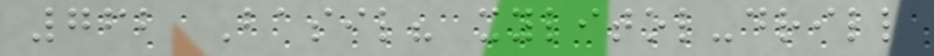762 Basil? xylitol-drill
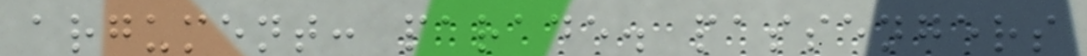argument: parade. passengers
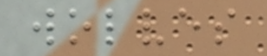wolves
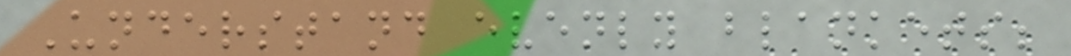Understand evenly blankets;
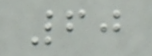60
